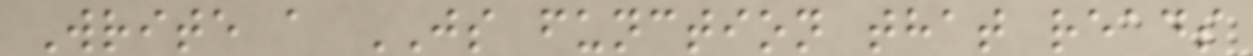Write a JS function that reads
